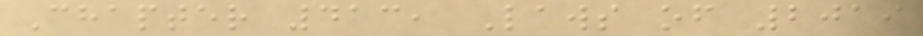Chapter 413, Laws of 2019
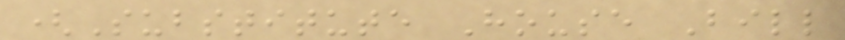(Substitute House Bill
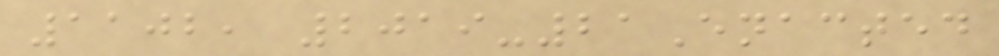1102, 2019-21Enacted
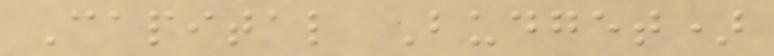Capital Budget)
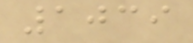1039
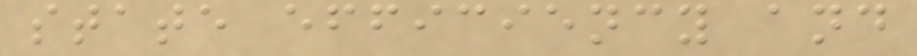state efficiency and
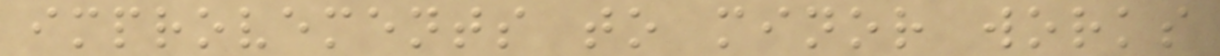improvements to minor works
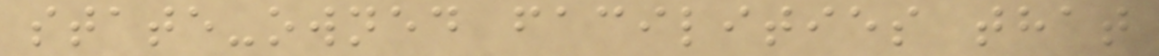state-owned facilities that
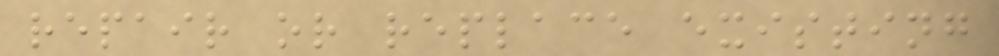repair or replace existing
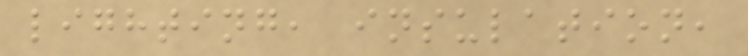lighting, insulation,
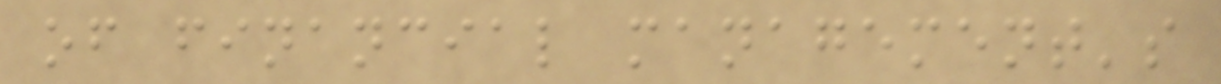of financial management's
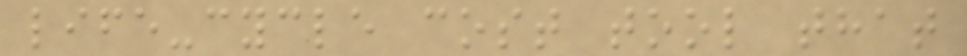life-cycle cost tool that
